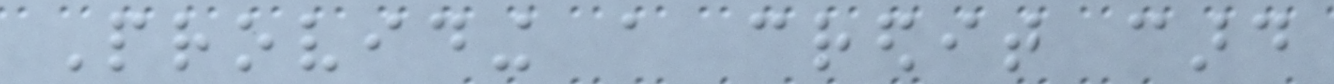Providing a credit card
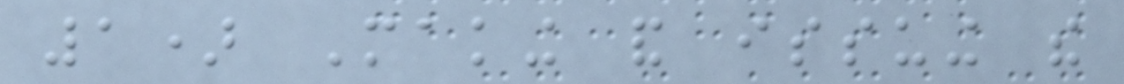1) Making and issuing the
